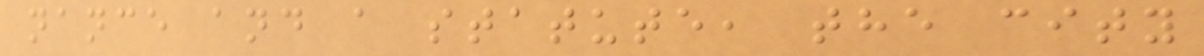nance and a statute, the city
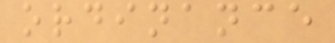ordinance
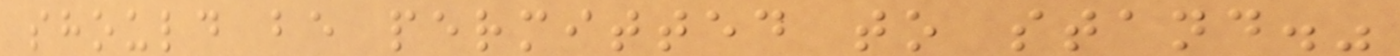should be permitted to stand."
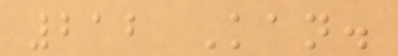212 Kan.
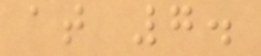at 7.
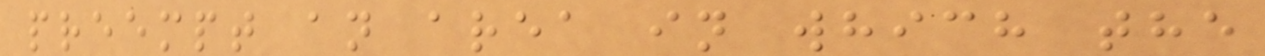preempt an area in which the
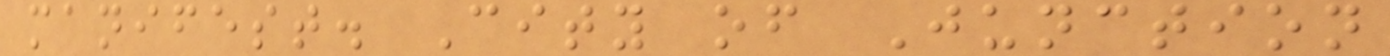manifest. City of Junction
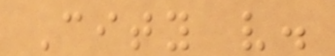City v.
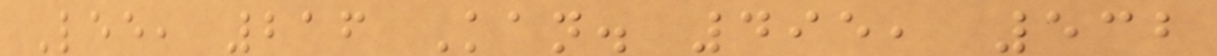Lee, 216 Kan. 495, 532
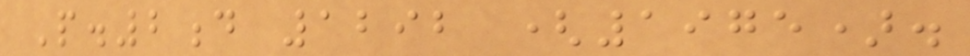P.2d 1292 (1975).
